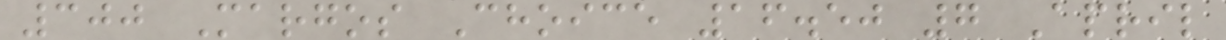300 Margos Choice 16.50 7 April
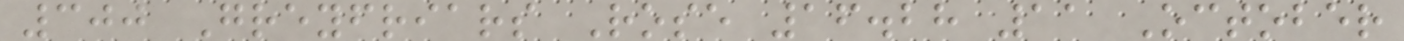300 Greyfriars Rose 16.28 11 October
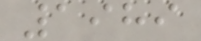1989
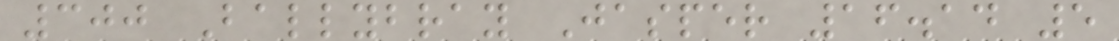300 Ballybray Jasper 16.14 5
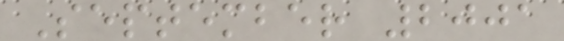September 2001
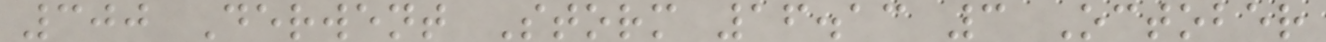300 Derwent Storm 16.13 3 October
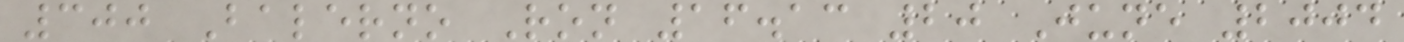300 Balerno Ron 16.13 20 June 2004
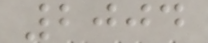2004
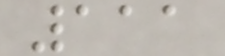111
